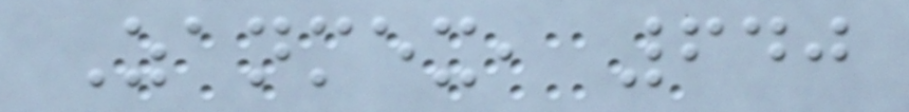Zanmex, 640
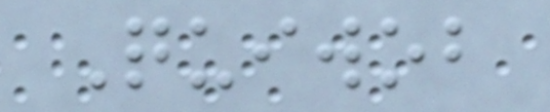Quiwob
